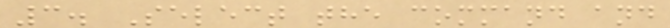3. Select the command and
